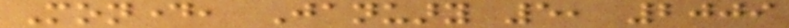Monday, January 5, 2009
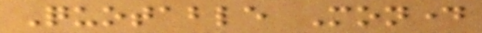Quotable Monday
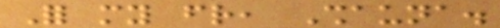For my friend, Shauna.
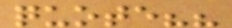quote??
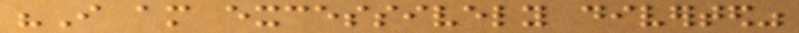"I am excessively diverted"
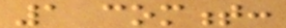1 comment:
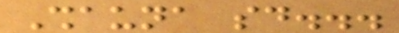Shauna said...
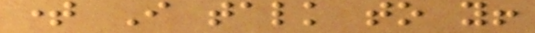time I talk to you!
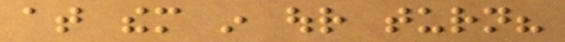at them in our turn?
